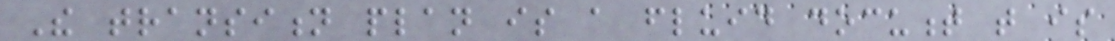The transition plan is a fluid document that is
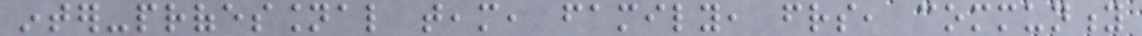inter-professional team, family, friends, community
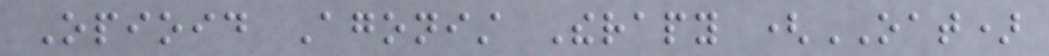Opioid Agonist Therapy (OAT)
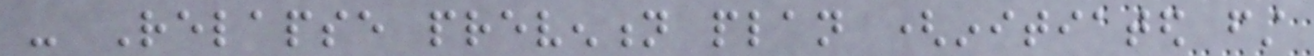- Relapse prevention plan (initiated first
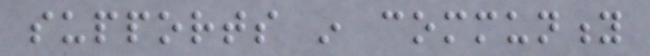supports in community
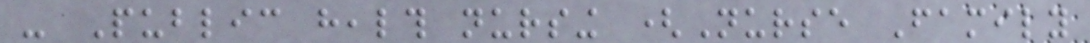- Public health nursing (Nurse Family
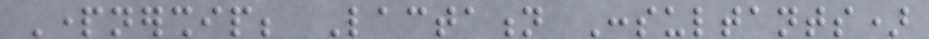Partnership; Lactation Consultants)
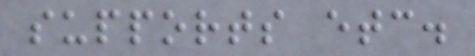supports etc.
